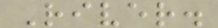River.
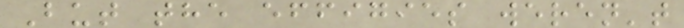But the effigies weren't
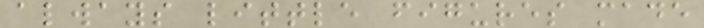always little figures made
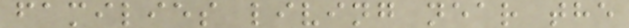families living near the
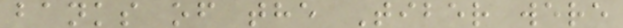banks of the Tiber were
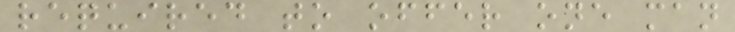required to offer one man
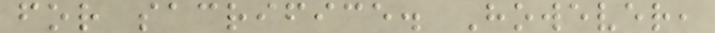for sacrifice. However,
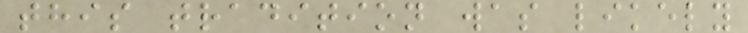this tradition was likely
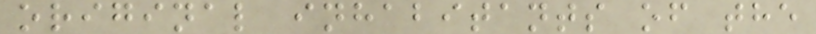original inhabitants of the
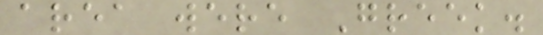area were Greek.
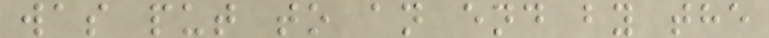was put to an end by the
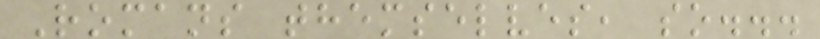Romans themselves, so...
